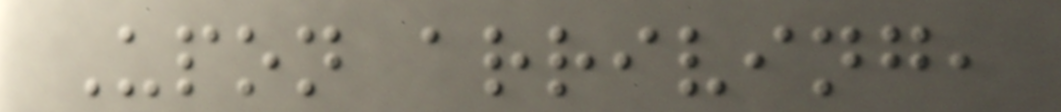Upon arriving,
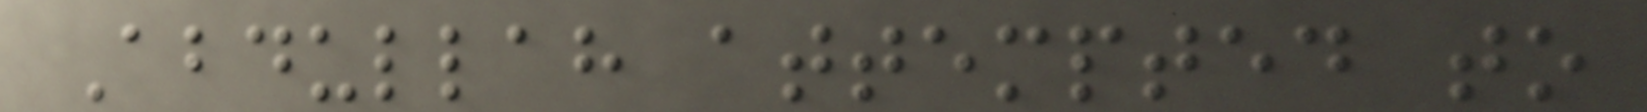Abdullah attempted to
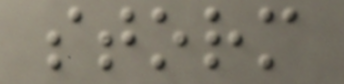storm
